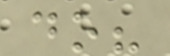do?
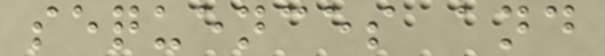sequences and
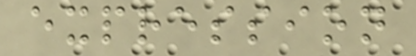expression
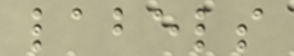labels
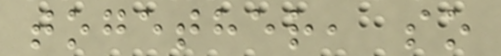together, so
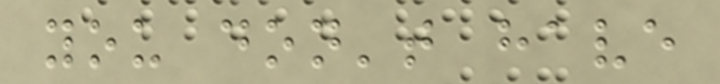you don't have
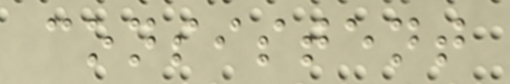consistent
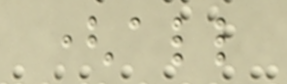(all
